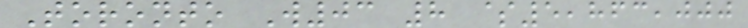Toronto W03 8 $5,863,000
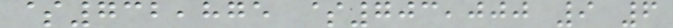$732,875 $703,000 9 6
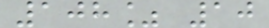108% 10
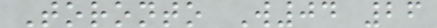Toronto W04 26
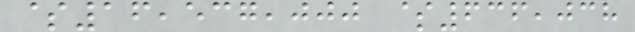$16,537,000 $636,038
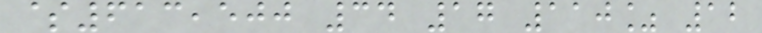$613,500 34 17 110% 12
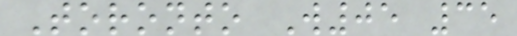Toronto W05 35
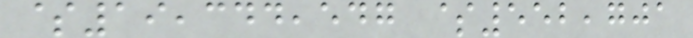$19,344,547 $552,701
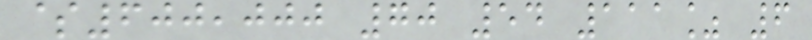$600,000 70 54 111% 6
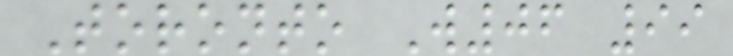Toronto W06 99
